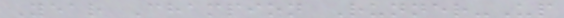Year Champion Runner-Up
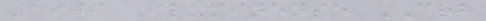1976 Fluminense CRB
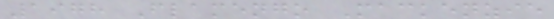1978 Flamengo Mackenzie
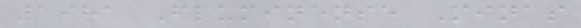1981 Fluminense Minas
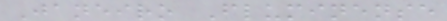Janeiro Fluminense
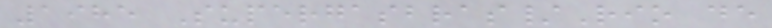1985 Supergasbras/Rio de
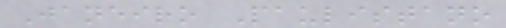Janeiro Paulistano
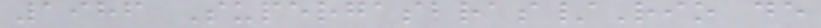1986 Supergasbras/Rio de
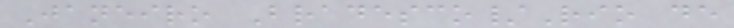Janeiro Bradesco/Rio de
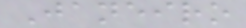Janeiro
